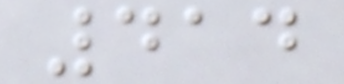414
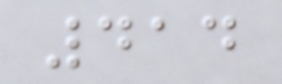414
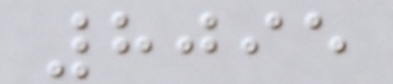8095
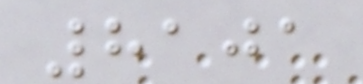8101
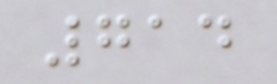714
